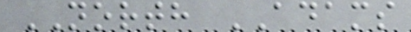NORTH ADAMS
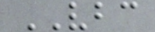VBC
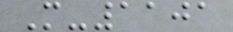M-1101
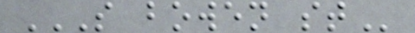S BOWEN ST
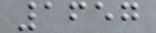1657
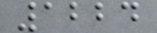1224
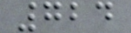724
